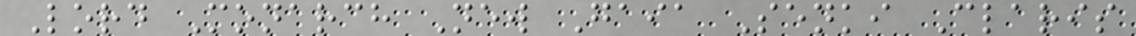Lord Monarch New Gaia Senki Claris
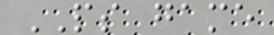PS game
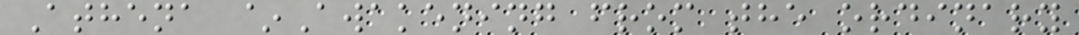Athena ~Awakening from the ordinary
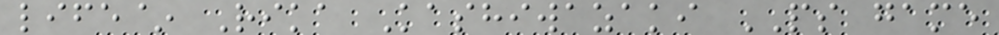life~ Rika Kashiwazaki PS game
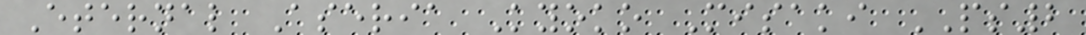Eternal Aseria Kyoko Misaki PS2
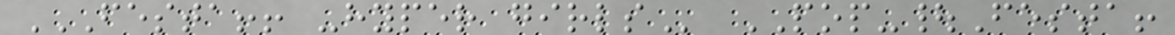FESTA!! -HYPER GIRLS POP-|Festa!
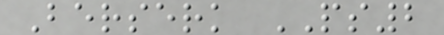Berserk PS2
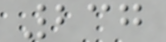237
